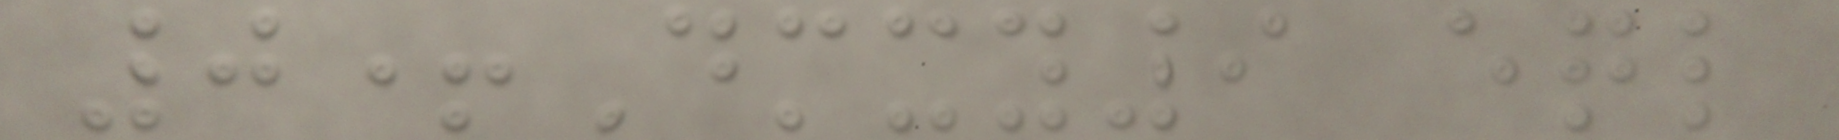0+Dmxy9 eql
